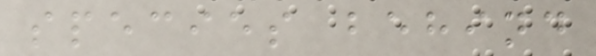species behind
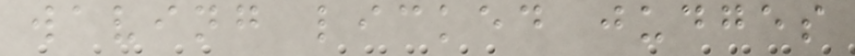waving licked judges
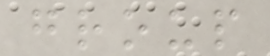group
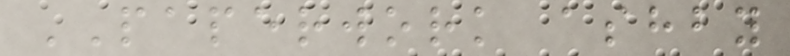PAPERWORK ashby
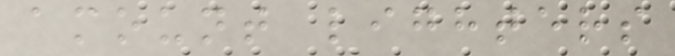amount lighters
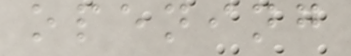opening
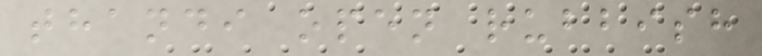thandi open rubbish
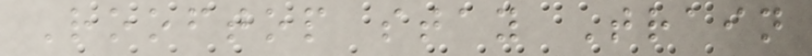Rooftop stay Train
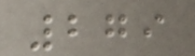279
